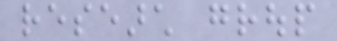research group
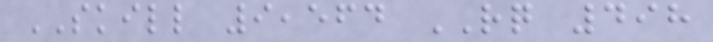SKILL 9,564 RQ 498
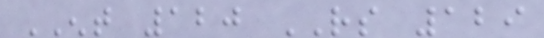ENT 120 RS 129
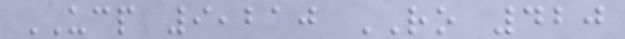UCP 9,210 RO 420
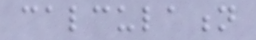calculation
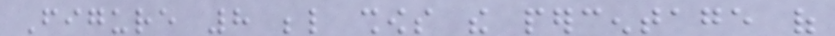Figure 8 below shows the percentage of
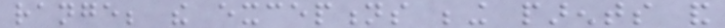range; the exceptions being parents and
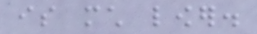is much lower.
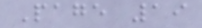Page 19
